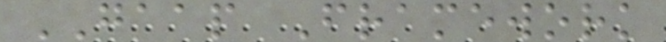GAAP Framework
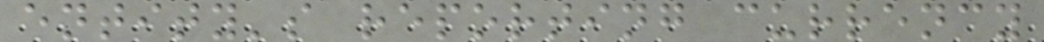entity's reporting currency
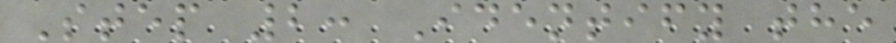Step 2: Identify the
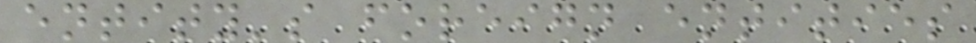entity's foreign entities
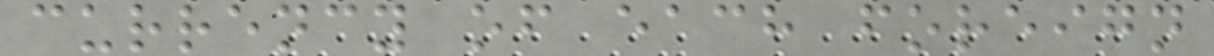currency of each foreign
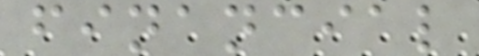financial
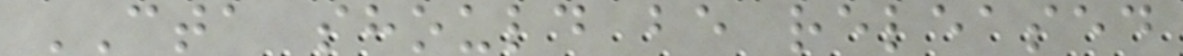CTA should be released
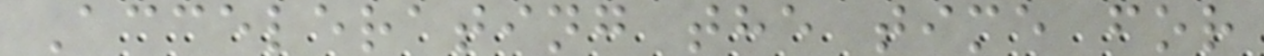Accelerating the time for
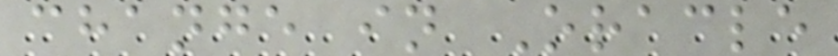change in Oracle
